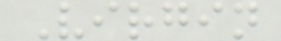Virgin
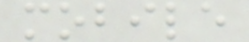mobile
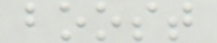boost
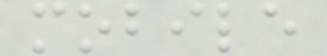mobile
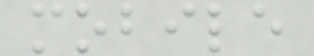mobile
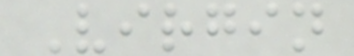Virgin
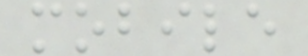mobile
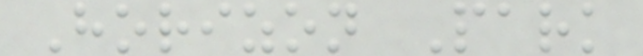Horizon Park
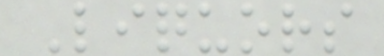Liquors
